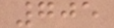705
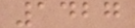1427
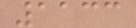1133
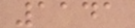1141
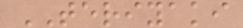TERIYAKI
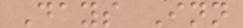Days Inn
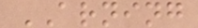ARNING
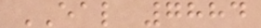EAL 7884
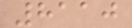8110
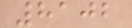8102
